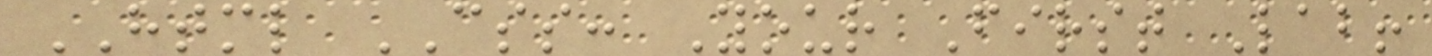HTML CSS: Your First Lab!
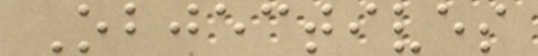Objectives
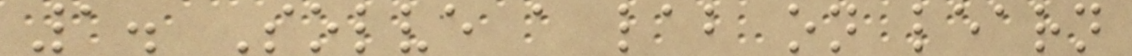1. Solve a lab on learn
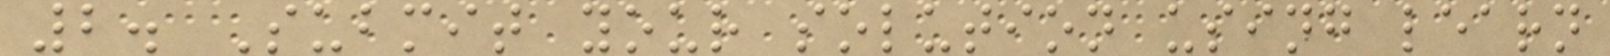2. Submit your solution using learn
